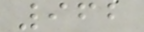962
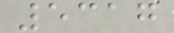5317
